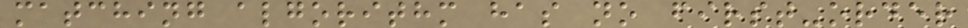matching algorithm has no first-order
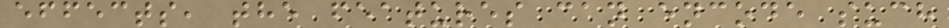effects, the features can encode such
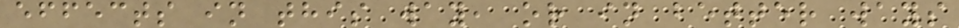effects in this way, or in better ways
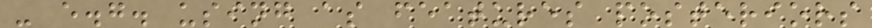- e.g. using as features posteriors
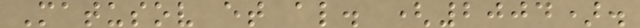Matusov et al. (2004).
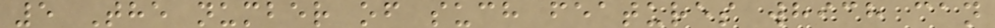5 The number of such features which can
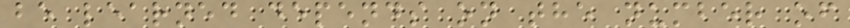be learned depends on the number of
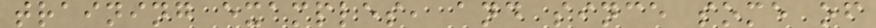training examples, and since some of
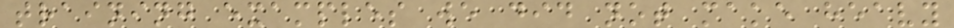training examples we did not make heavy
